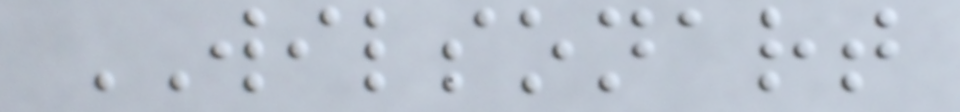WILSONART
